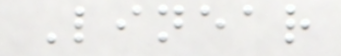Linear
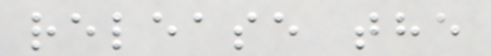release the
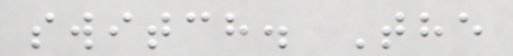switch. The
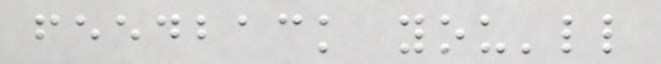feedback you'll
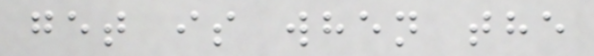get is when the
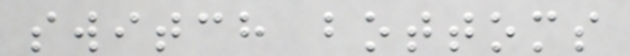switch bottoms
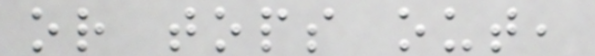or tops out,
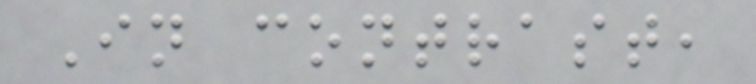In contrast,
